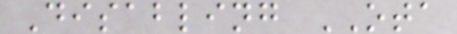Disabling OTA
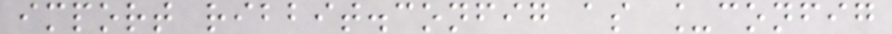import ribbit.config as _config
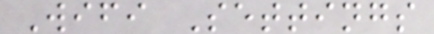Wifi Settings
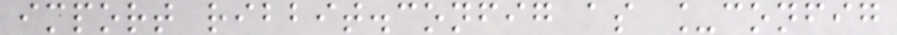import ribbit.config as _config
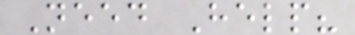Need Help?
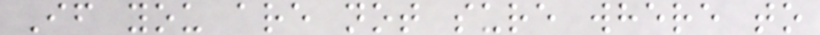If you are not sure where to
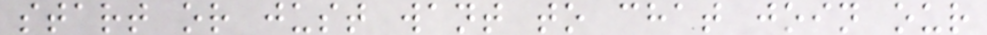start or just want to chat join our
